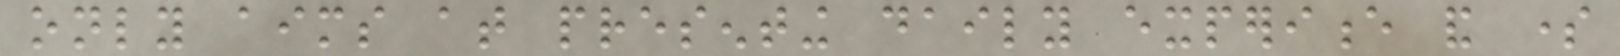only aims at presenting daily experience and some
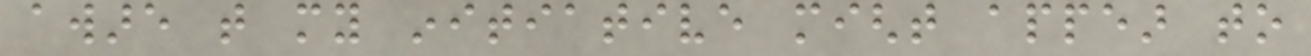aware that my initiative might appear to
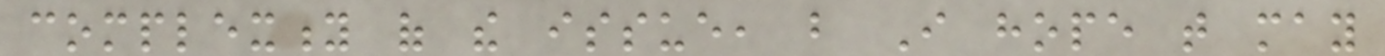complexity of the issue, but I hope that may
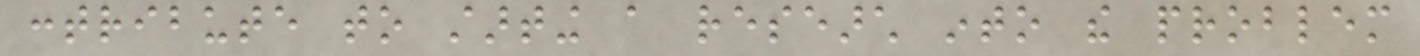contribute to starting a research into the problem
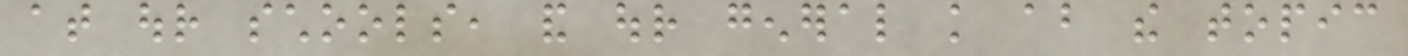at our schools, and our general knowledge about the topic
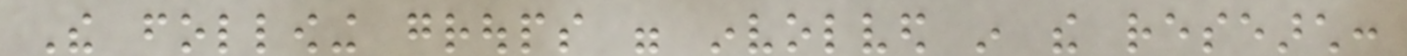The following groups were involved in the research:
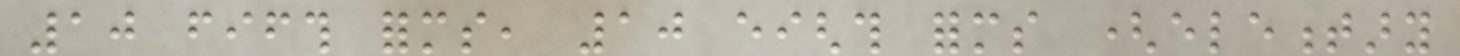10 fifth forms, 10 eighth forms (elementary
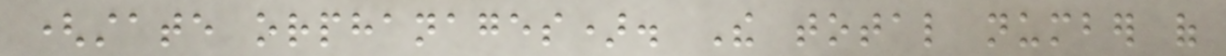(state orphanages). The total number of
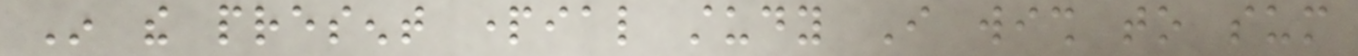In the present partial study I wish to sum
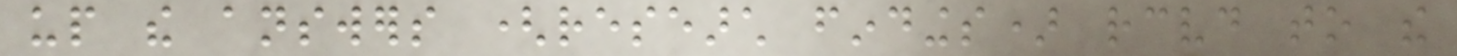up the answers (research findings) received to the
